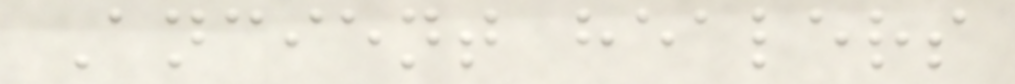Ancient healers
